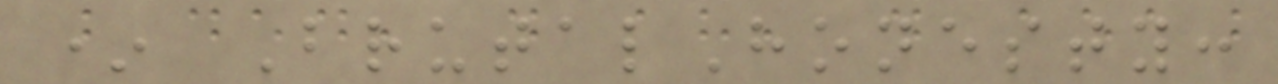* BrutalHonesty:
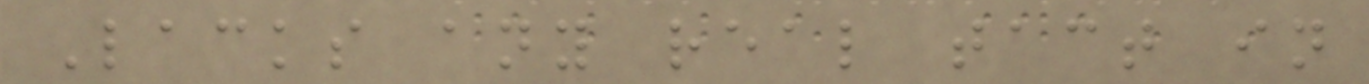Lacks any real tact in
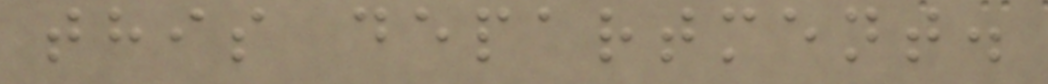this department.
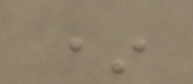*
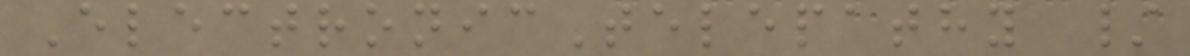ElectronicTelepathy /
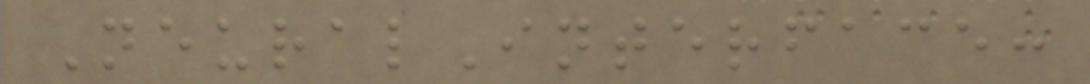NeuralInterface:
